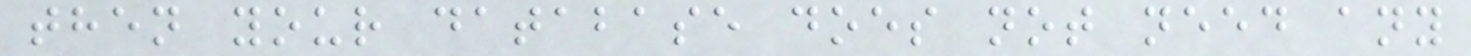then your database does not need any
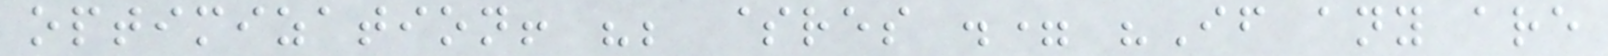optimization! "; $res .= "If any are
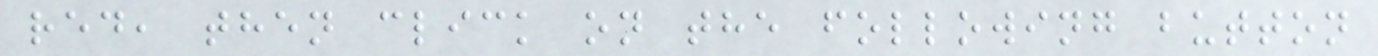red, then click on the following button
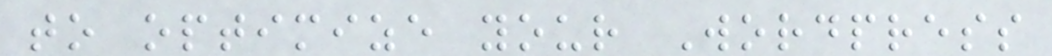to optimize your Wordpress
